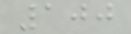100
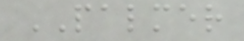PALMER
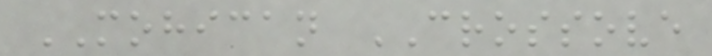MOHICAN CROSSOVE
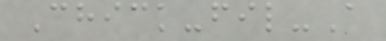Chick-fil-A
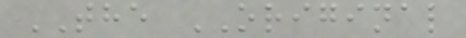THE ORIGINAL
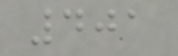401
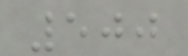500
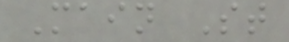Main St
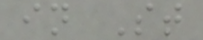in St
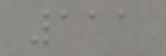111
